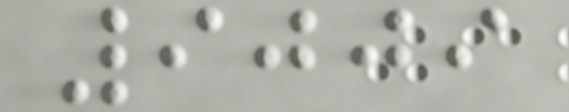9009
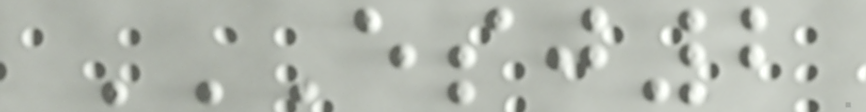ESJ2
